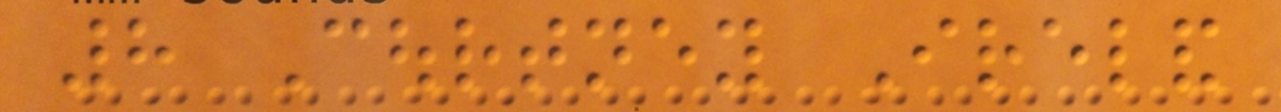8 Courtney Ireland
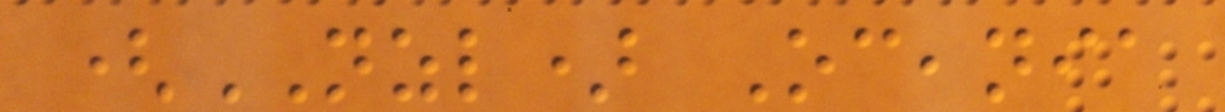(NZL) Oceania
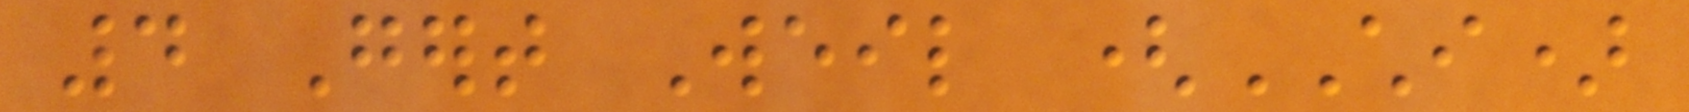4 Gert Weil (CHI)
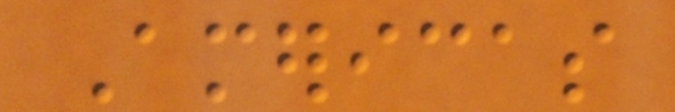Americas
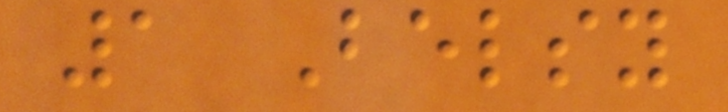1 Belsy
